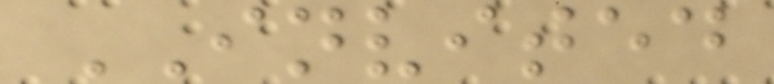INVITED
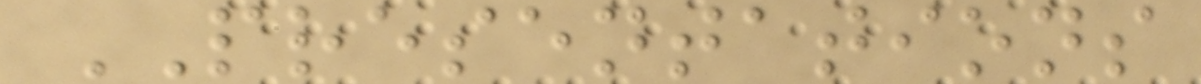PRESENTATIONS
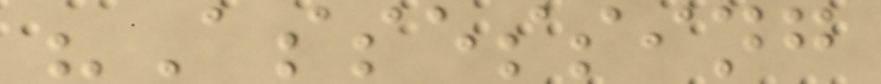"Assessing
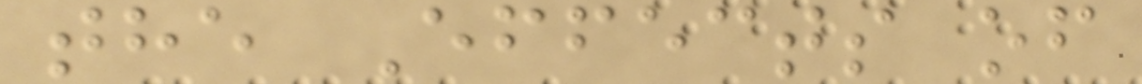the Effects of
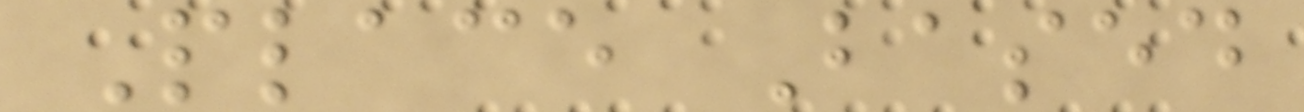Place Based
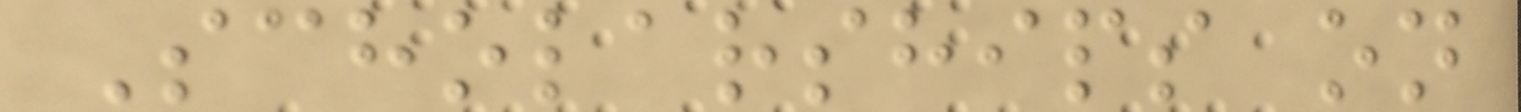Scholarships on
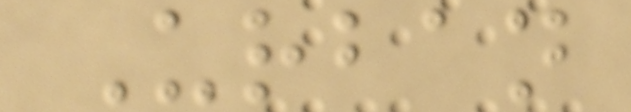Urban
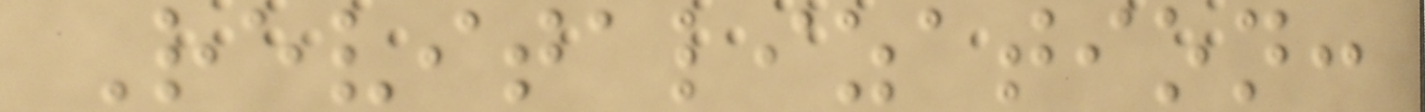Revitalization:
